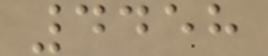4458
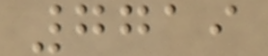7719
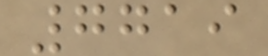7719
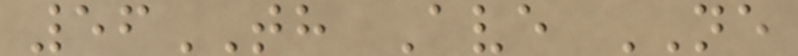56TH Ave NE
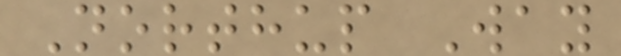Northup Way
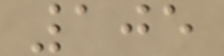105
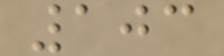103
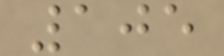105
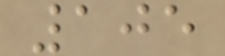105
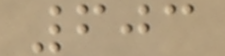603
